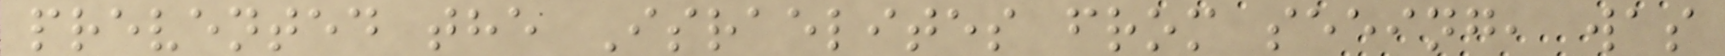prevented the Israelites from seeing, was
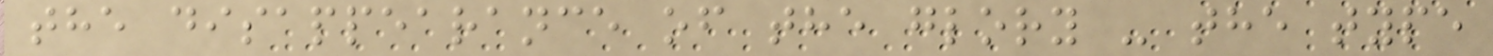the disappearance of the glory - the type
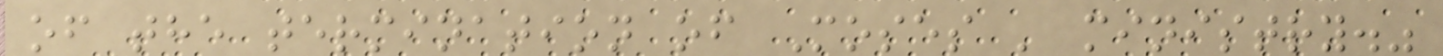of the termination of Moses ' ministry."
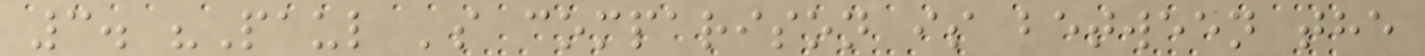3. "Paul 's comparison is between the
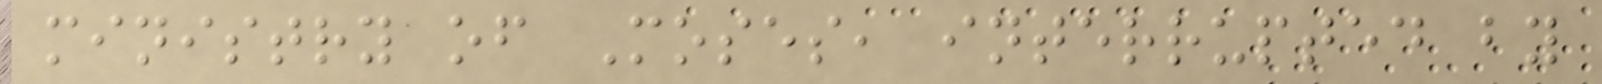ministry of Moses, interrupted by
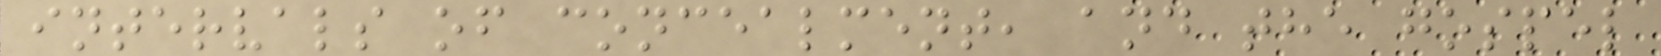intervals of concealment, and the gospel
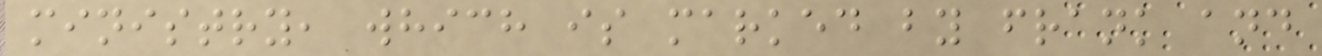ministry, which is marked by frank and
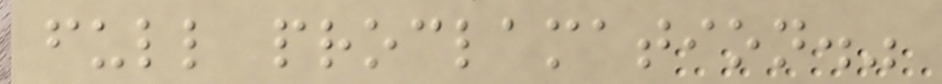full proclamation."
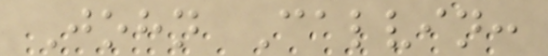John Calvin:
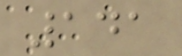141
